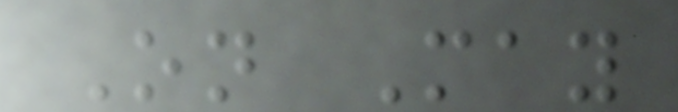On May
